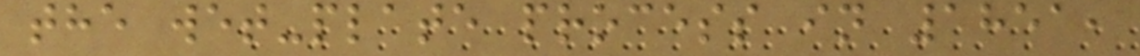the wet-plate process in 1851,
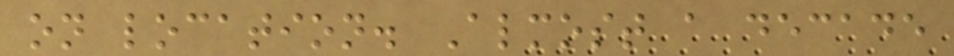on location. Almost a decade
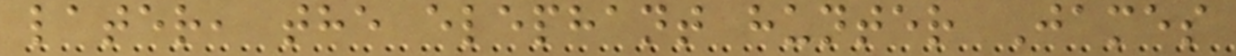later, the elephant hunter James
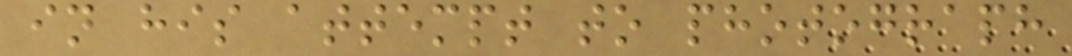in his attempt to photograph
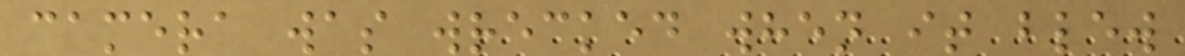camera was wrecked when it blew
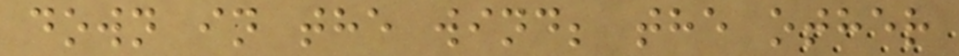down in the wind; the other
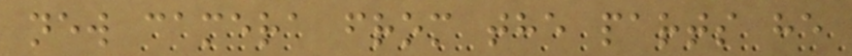new camera from the parts he
